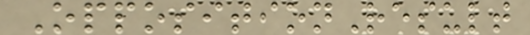OppositionResult
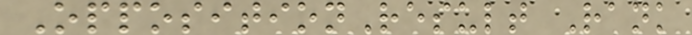OppositionResult Rank
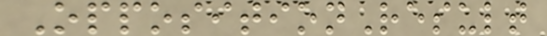OppositionResult
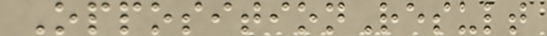OppositionResult
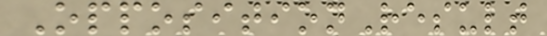OppositionResult
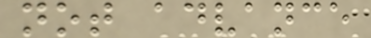not advance
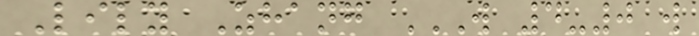Lily Zhang W 4-0 W
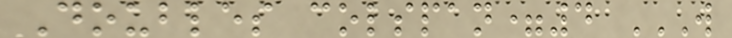Doubles colspan=4 W
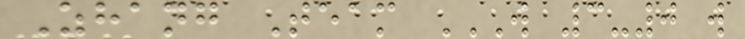Zhang Team W 3-0 W
